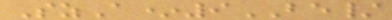SzA*9BE/
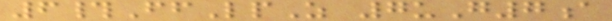6#FfLpZ 7uG7a
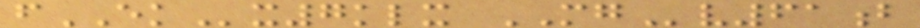fEKx7klx MGv61b
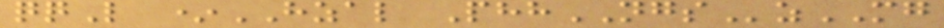qqL *HZAL PhhNGSzMG
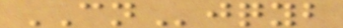CNjqyb
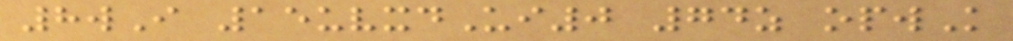8wI 15uvxdUi0 74z opwK
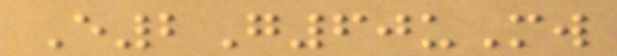E2G60uMw
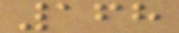168
